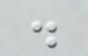.
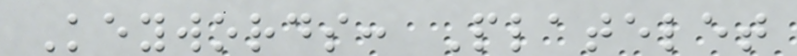Keywords: Platelet
